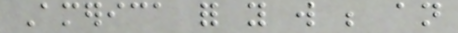America for you will be an
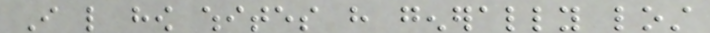I like how whites have generally lost
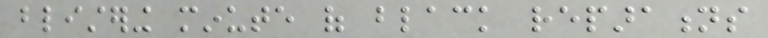blistering minute of black reparations
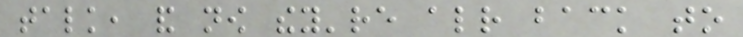talk, and now they're already back to
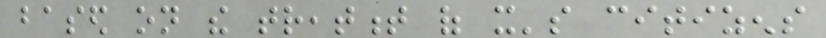based on the treatment of it's citizens
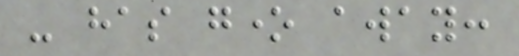- has gone away:
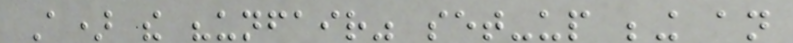A) the "unfair" set-up being an
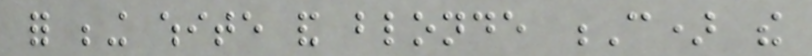for being white and blonde C) the
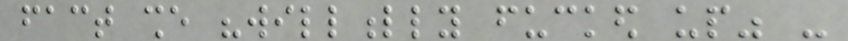fact she "willfully fucked up" -
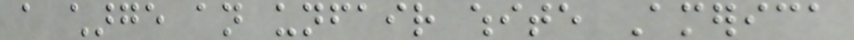a charge an unfair white America
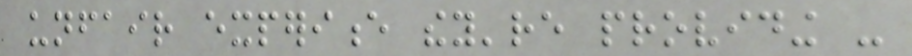unfair experience they're providing -
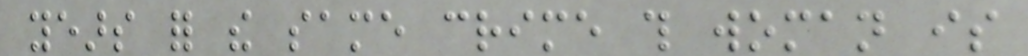years for the same crime this woman is
